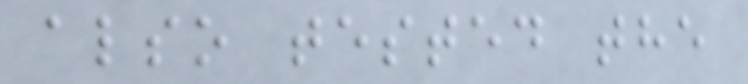also tested the
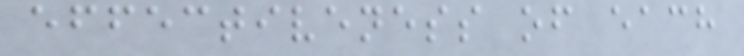effectiveness of each
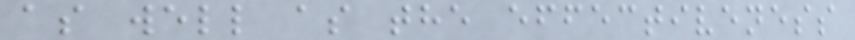as well as the effectiveness
